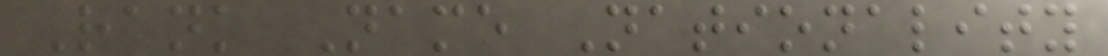Rank Name Nationality
